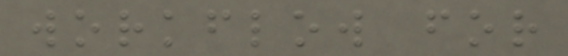workflow for
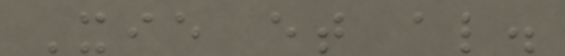Xie et al.
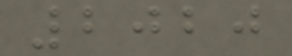2020
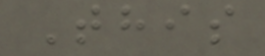This
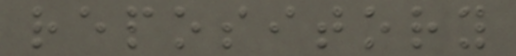repository
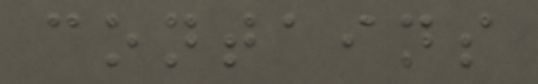contains
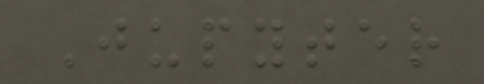Jupyter
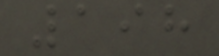198
